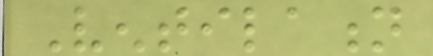Ventilation
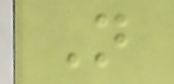Not
